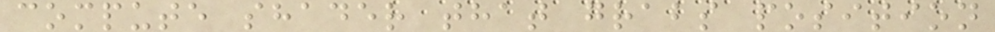compute shader that grabs position
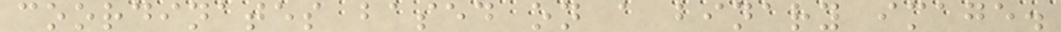coordinates based on a binary image.
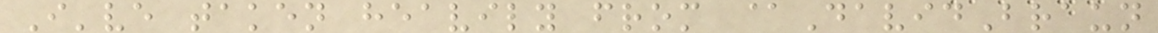I've taken heavily from @DavidBraun
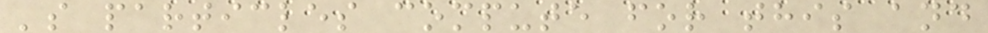's particles compute for this and
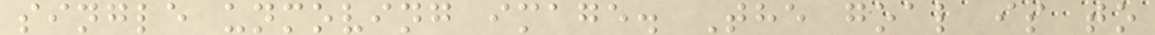single unmoving image. The goal is to
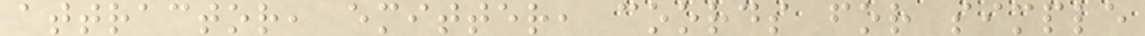attractor, emitter, coords for simple
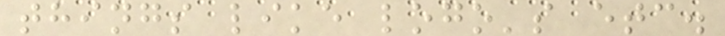things like logo's etc.
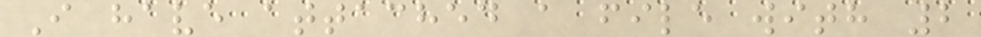I have attached a file with 2
